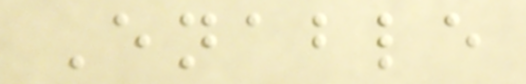Enable
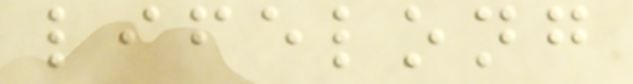lifelong
